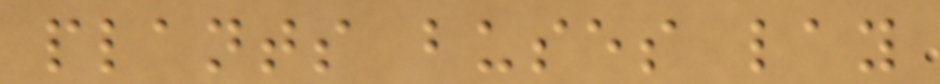plants buses lay
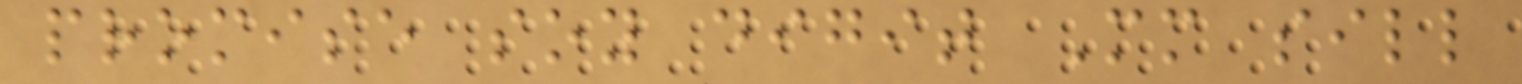promise soy digit Mm sill
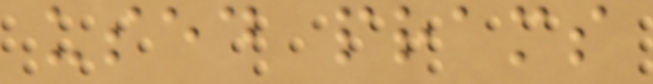used prams
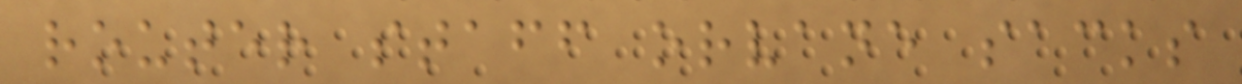router staff orvane sacks
